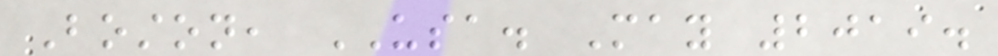Boston, USA. May 2019.
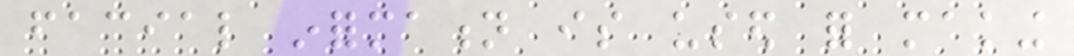facial information is used for making
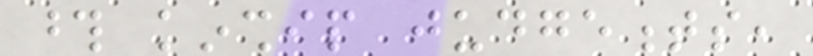those kinship judgements,
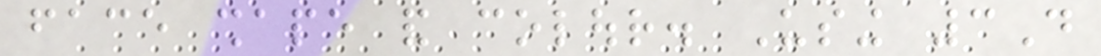face shape and colour. Using 3D
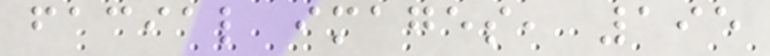facial images, 195
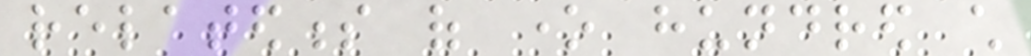relatedness of one hundred child
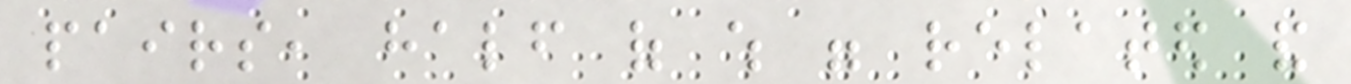pairs, half of which were related and
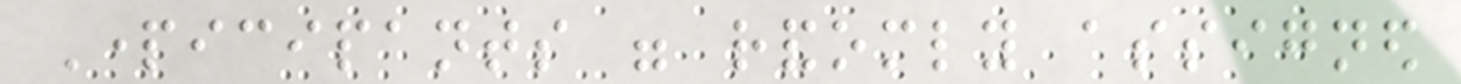Participants were randomly assigned
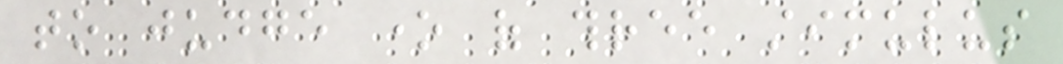to judge one of three stimulus
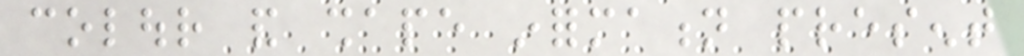colour and shape information present
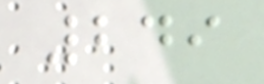249
